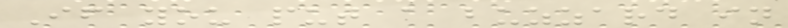If you put a buzzard in
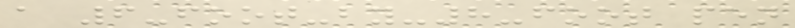a 6-foot-by-8-foot pen
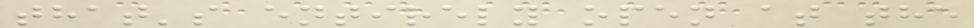that's entirely open at the
